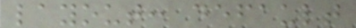layout: default
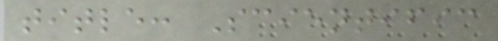title: Scientific
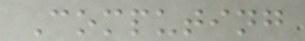Computing
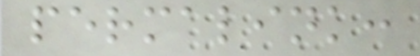permalink:
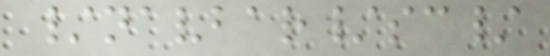/navbar/sc/
